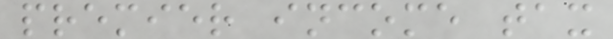premier income tax
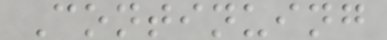Continuing
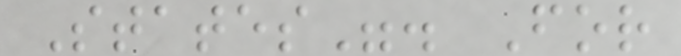States". For
